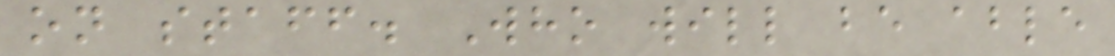on staff. Who will be able
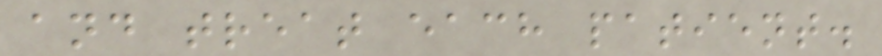and treat each patient.
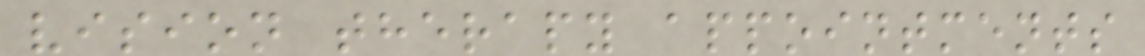vision therapy appointments
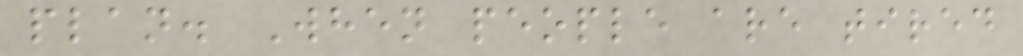plan. When people are tired
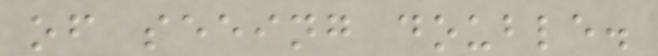of seeing double.
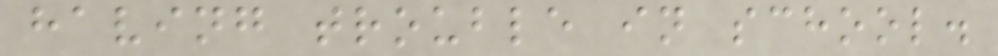having trouble in school.
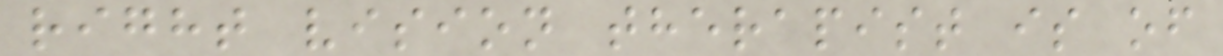right vision therapist is of
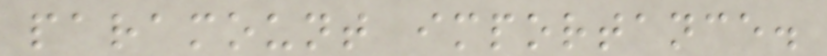paramount importance.
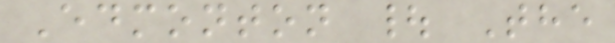Edmonton | The
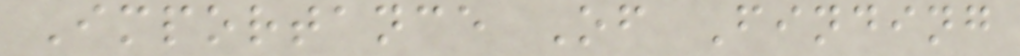Importance Of Finding
